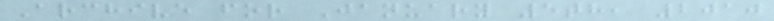Archive for January 5th, 2010
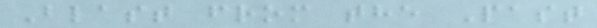Blast from the Past
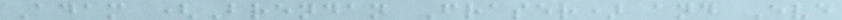Adam (Brendan Fraser) and Eve
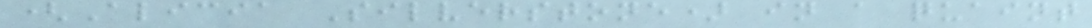(Alicia Silverstone) in a quaint
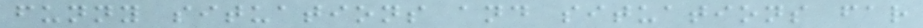funny situations and situations far
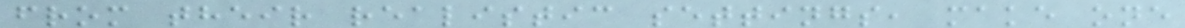from their realistic settings, make one
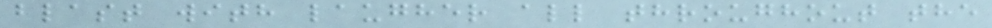blast with laugher all throughout the
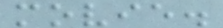movie.
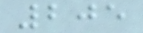205
